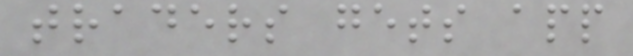traders gets app
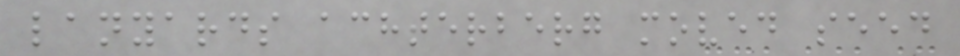lanyards achterberg moved seed
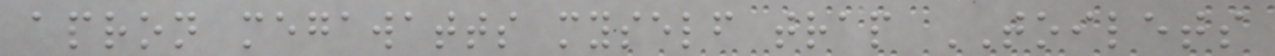apron megawatts myself trap TOILETS
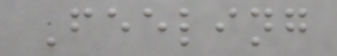Feeling
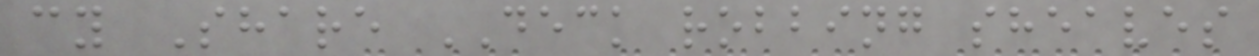cy Share DECK robbing sheaves
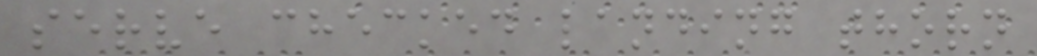serve checked landing thorn
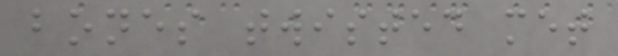bones twisted met
